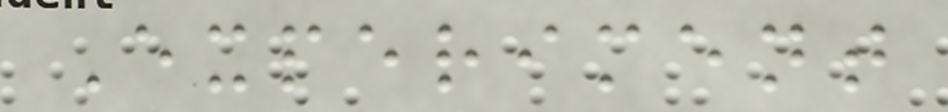Experiment
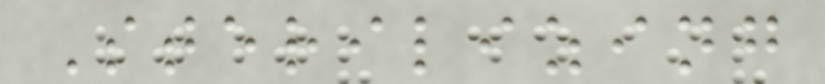Sterilizing
